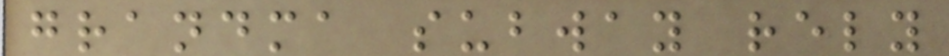grandma subway rely
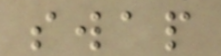swap
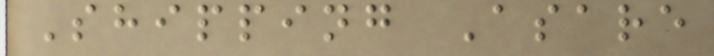Shipping Asare
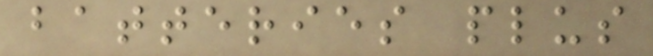batteries plus
